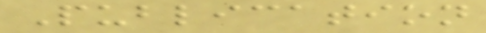Publication
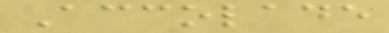Accolade
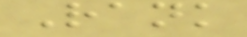Rank
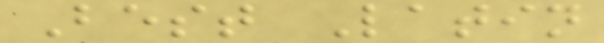Best Latin
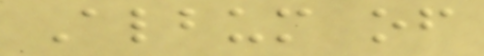Album of
